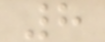8
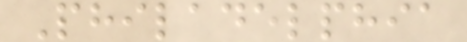Philadelphia
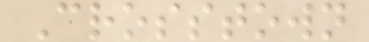Crosstown
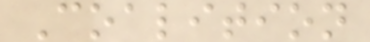Coalition
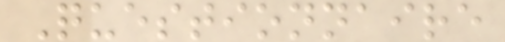Questionnaire
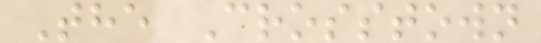The Crosstown
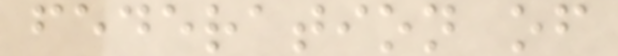federation of
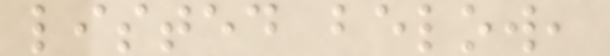listed below,
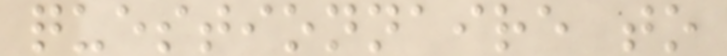questionnaire to
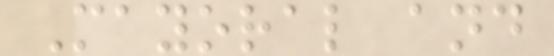Mayoral and
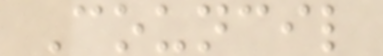Council
